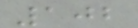102
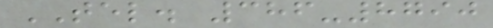TEL. 386-8790
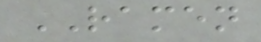RAMEN
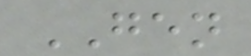GEN
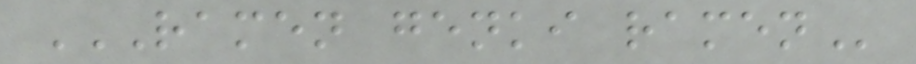RAMEN GENKI RAMEN
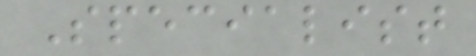Specialist
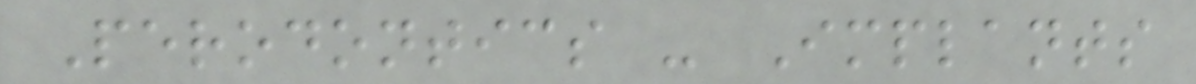Perodontics - Implants
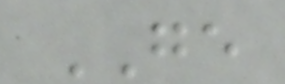GE
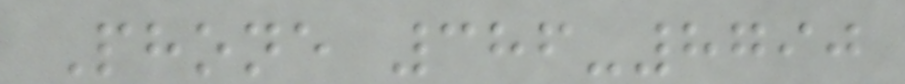Phone 386-8790
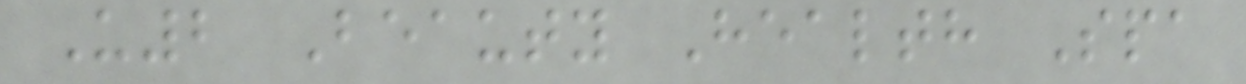U2 Beauty Health Spa
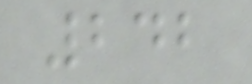242
